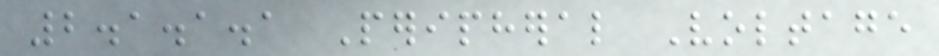2.1.1.1 Peripheral Voltage
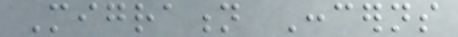Migration Concerns
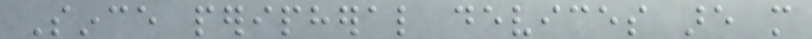Since peripheral devices are more
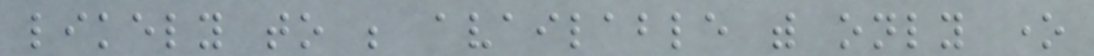likely to be available with only one
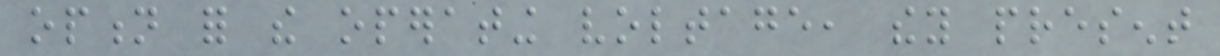option for the operating voltage, they present
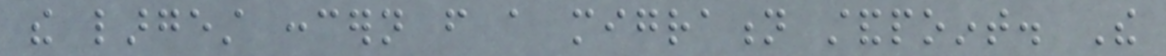the largest concern from a migration standpoint. The
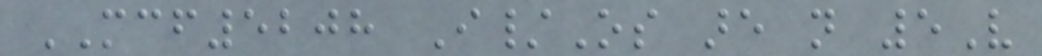MCF5208 I/Os are not 5V
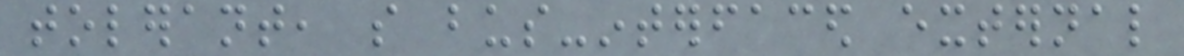tolerant, so bus-interfaced external
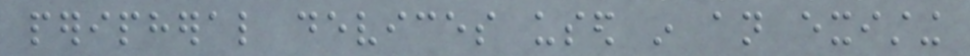peripheral devices used in an existing
